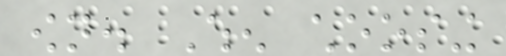own. When choosing
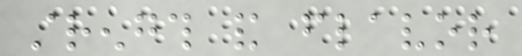strength and flavor
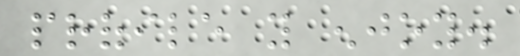profile you enjoy.
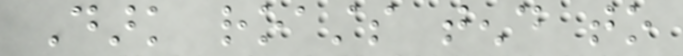Dark roasts tend to
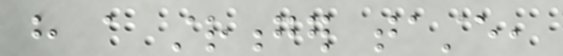have a stronger taste,
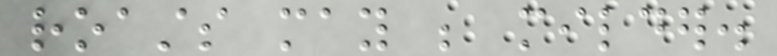roasts may be milder.
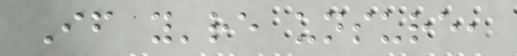If you're unsure,
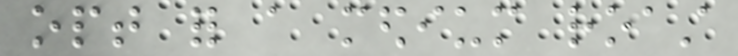opt for a medium roast
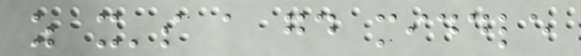as it's a good middle
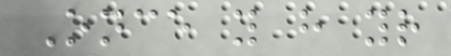Once you have your
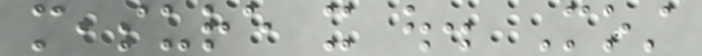measure it out. Most
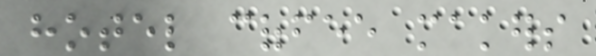hotel coffee makers
